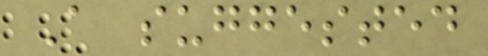A suggested
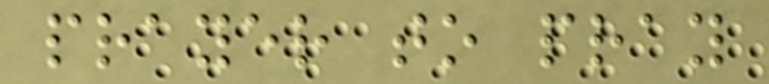prayer to pray
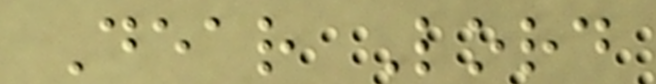Dear Lord
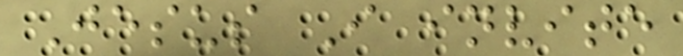Jesus I invite
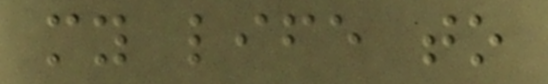my life to
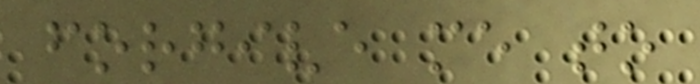forgive me to
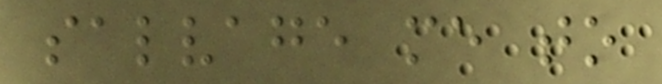salvage me to
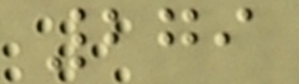279
